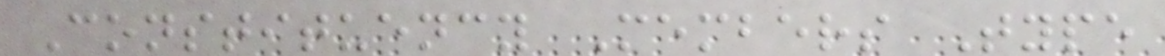Constituency Members Type
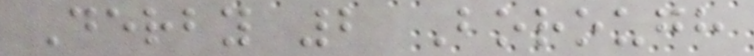Derby 2 Borough
